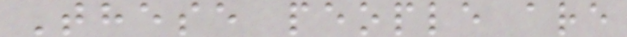These people are
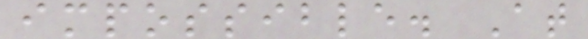impossible. At
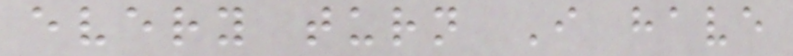every turn I have
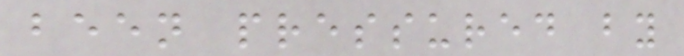been pressured by
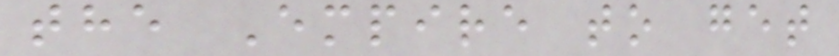the Empire to get
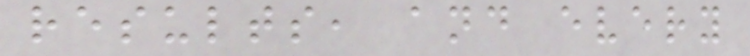results, and every
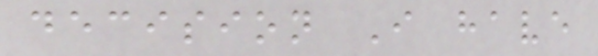decision I have
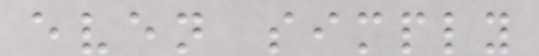even simply
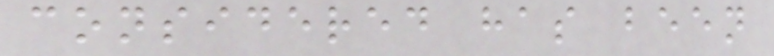considered has been
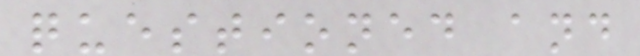questioned and
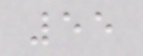55
